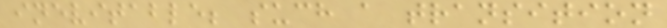inevitable; such a transition
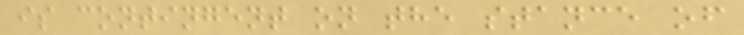is contingent on the stance of
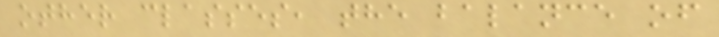other classes, the balance of
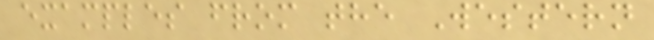examples from the Western
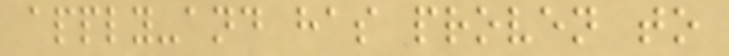apply-and has proven to
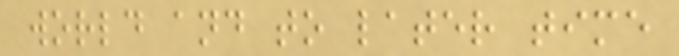world and to later time
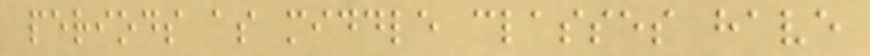periods as middle classes have
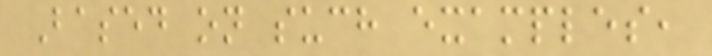Based on such examples,
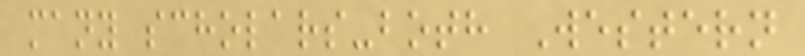many scholars-both Western
